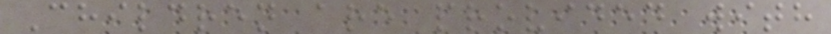Children are provided with
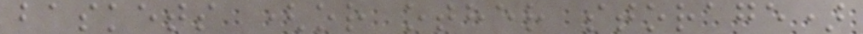baskets (or other storage)
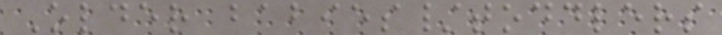Older babies/toddlers
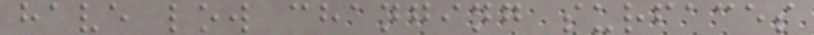have low changing surfaces
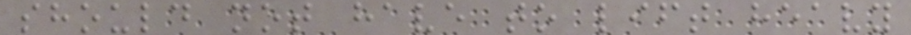should not have to lift heavy
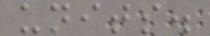units.
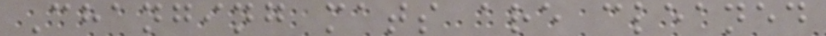Changing mats are cleaned
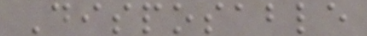Disposable
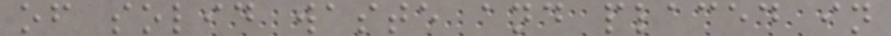of solid waste and placed in
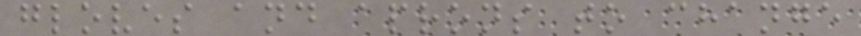gloves and aprons to change
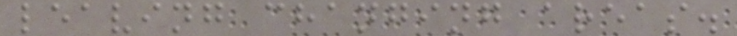leaving changing areas.
